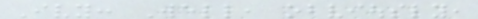Ivy: Well, obviously,
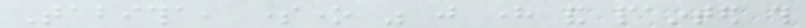Tabitha, someone was just here and painted this
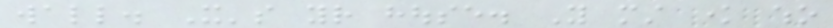wall. It's your house. You must know who
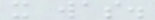it was.
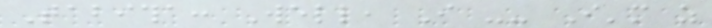Tabitha: Well, I -- I'm as
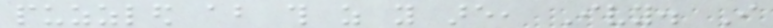puzzled about this as you are, Ivy. I
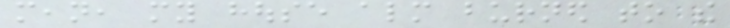mean, my house almost burned to the
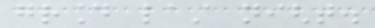ground last night.
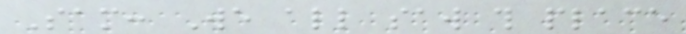Sam: We all saw this place
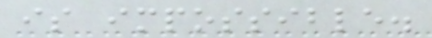is impossible.
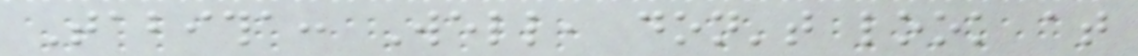Tabitha: Well, don't look at
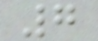7
